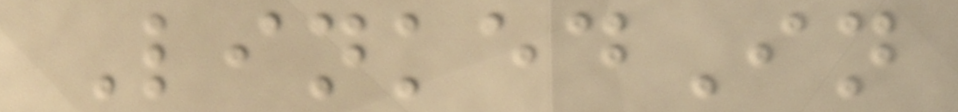LinkedIn
